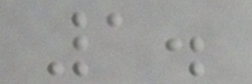1.
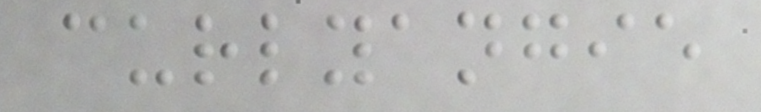curlyangie
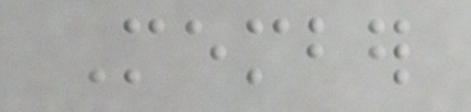Member
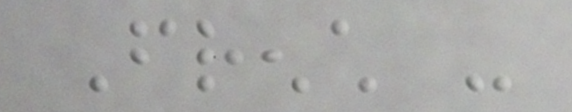French -
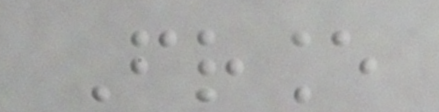France
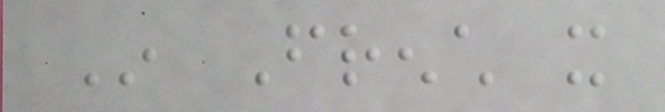In French it
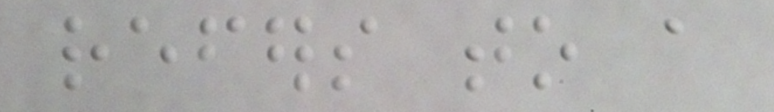refers to a
